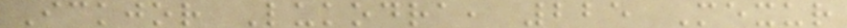Ickjor Lukodra, 225 Mexur
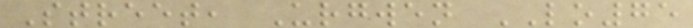Street, Urgwen LO75
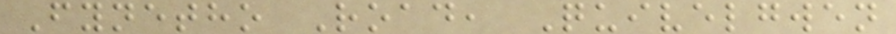Fynetho Road, Quivelgwen
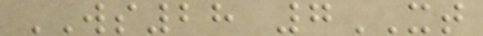WS28 7XT
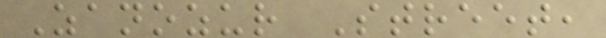Zanozur Street,
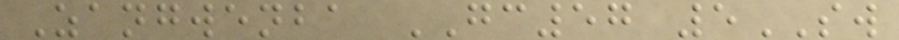Zangwenba GC57 5SW
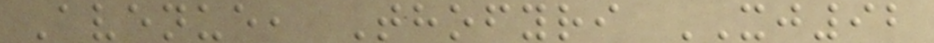Avenue, Thofyri XJ92
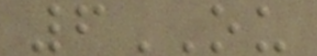6OU
